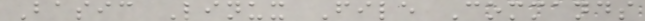Basic Linux File Commands
